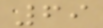69
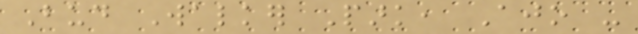Bud Walker Park, Ajo -
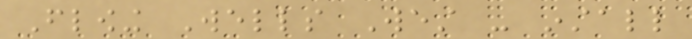Flowing Wells West - install
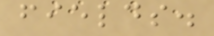fields.
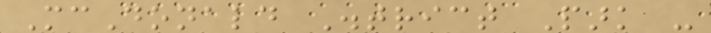McDonald District Park -
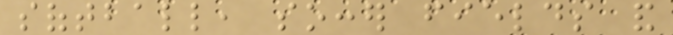softball, soccer fields and
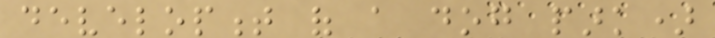development of a dog park)
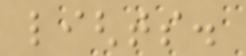lights.
